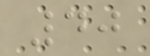40
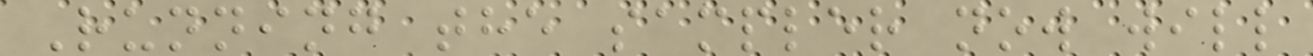Running the sampler now will
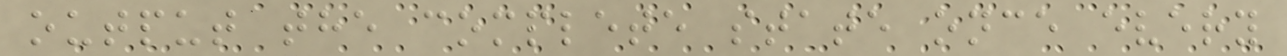output the complete state once every
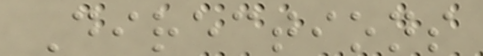Directions
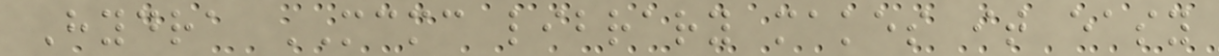Hydra MCMC library makes it easy
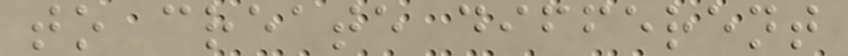to create different
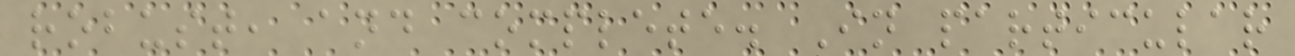robust, and complete. In particular
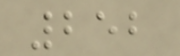252
